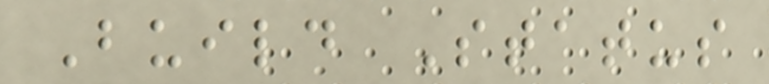Build Status
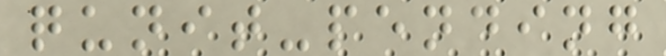qunit-pending
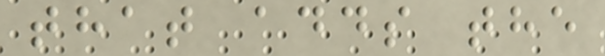that adds the
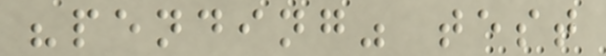"pending" test
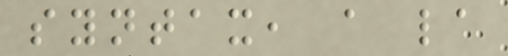syntax, a la
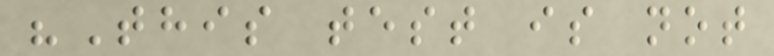"This test is not
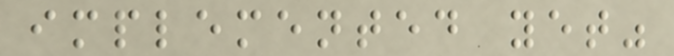implemented yet"
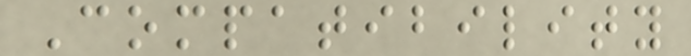Compatibility
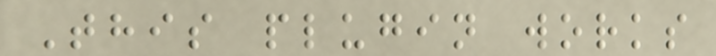This plugin works
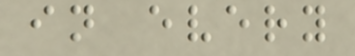in every
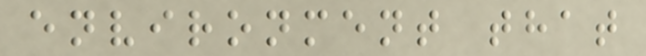environment that
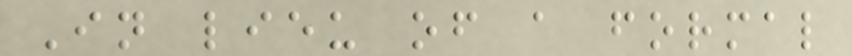In lieu of a formal
